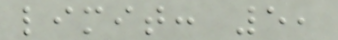limit: 5,
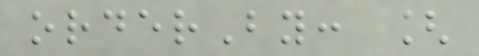orderBy: [
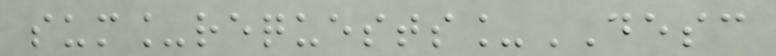sum_requests_DESC
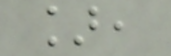],
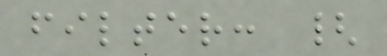filter: {
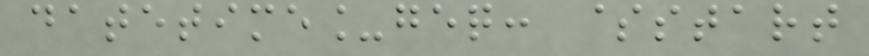datetime_geq: $start
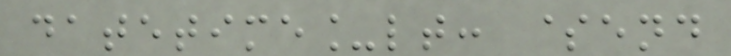datetime_lt: $end
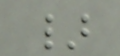}
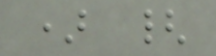) {
